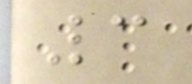3
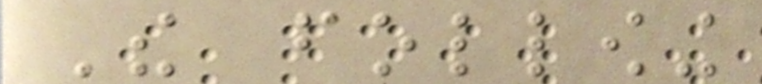The following
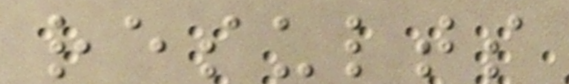results
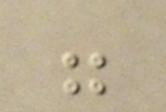were
